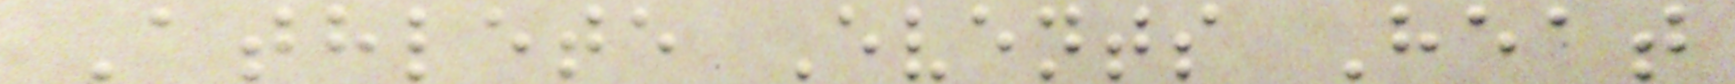Athlete Events Heat
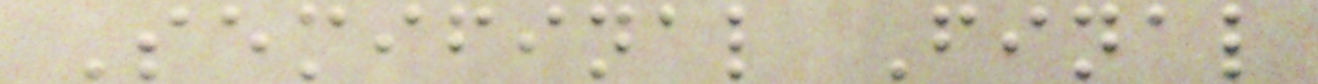Semifinal Final
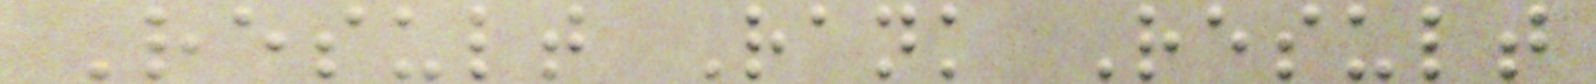Result Rank Result
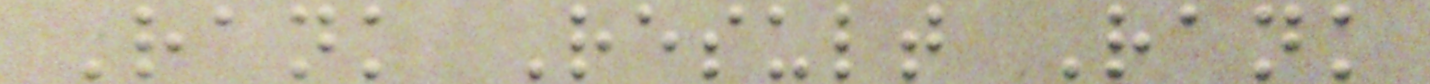Rank Result Rank
